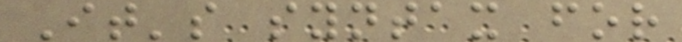It's syntax for
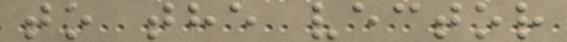to the vector
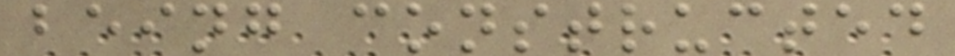being constructed
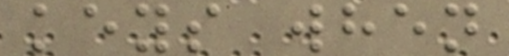keys when
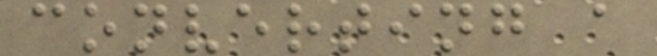converting a
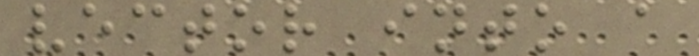vector into a
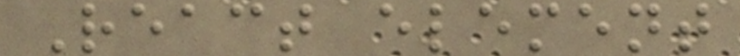React element
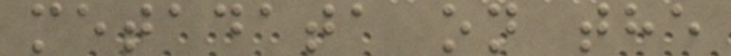metadata on the
